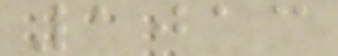1013
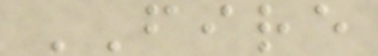FIRE
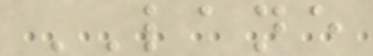LANE
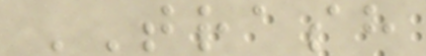TRASH
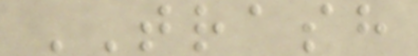TRASH
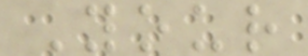Your
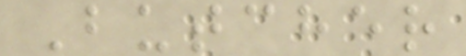Butcher
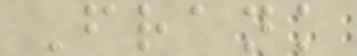Frank
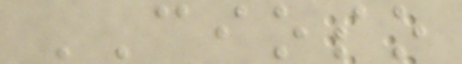CIOSO
